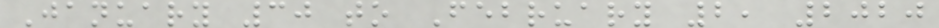January 30 to February 2, 2020
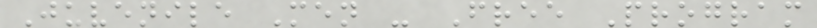Juvenile Men - Free Program
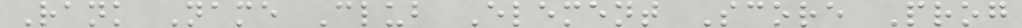Rank Name Club Element Score Prog
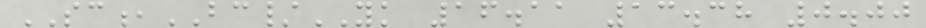SC,BC/YK 16.11 13.38 0.00
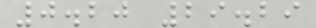0.20 29.29
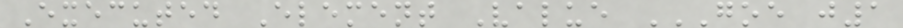Executed Element Value GOE J1
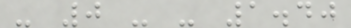- 0 - - 1.40
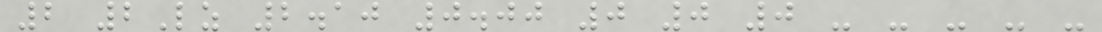2 2Lz 2.10 0.00 0 0 0 - - - - -
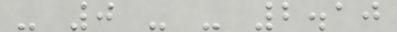- 0 - - 2.10
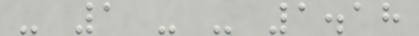- 1 - - 1.18
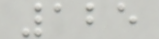125
